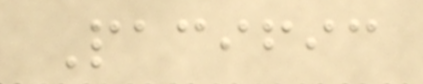Pacific
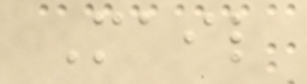Mail
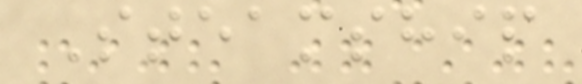Steamship
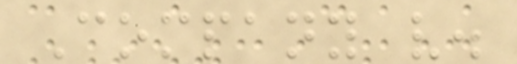Company v.
